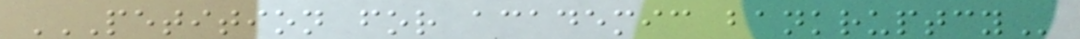PETITION FOR ACADEMIC BANKRUPTCY
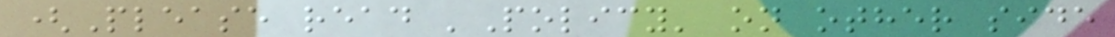(Please read 'Policy' on other side
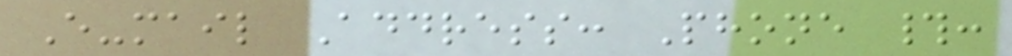E-mail Address: Phone #:
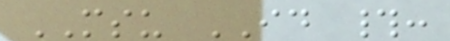MSU ID #:
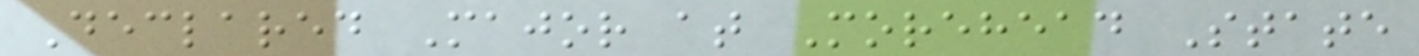Declared Major at Morehead State
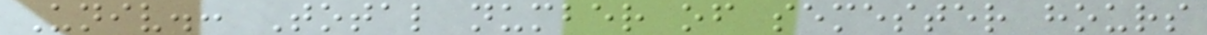Univ.: Total number of semester hours
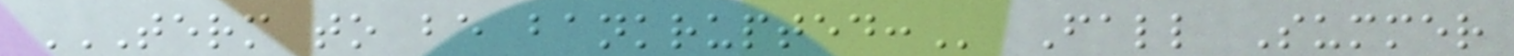TERM TO BE BANKRUPTED: Fall Summer
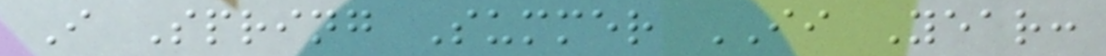I Spring Summer II Year:
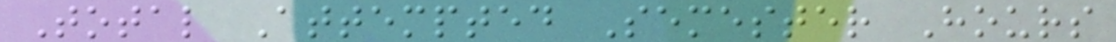Total Attempted Semester Hours
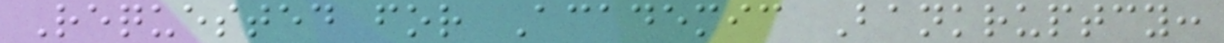Requested for Academic Bankruptcy:
